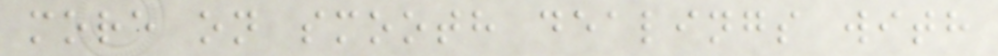more on smooth dealings with
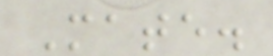Mate.
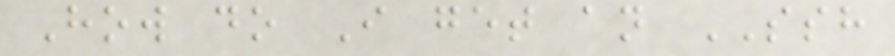How do I get an SSH
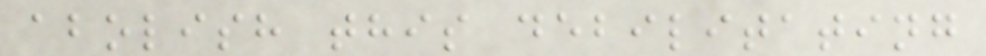abolish this debilitating
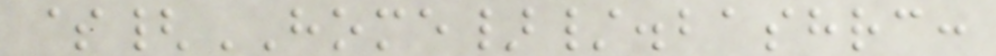${HOME}/.bashrc:
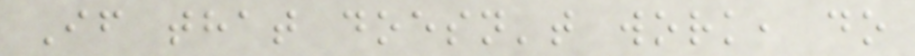If that doesn't work, do
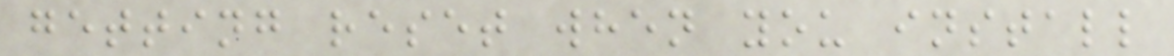getting reset when you install
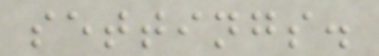settings.
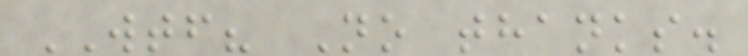WTF? No thanks.
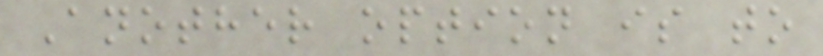Another option is to
